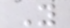You
